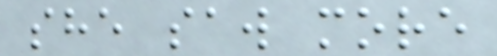she saw more
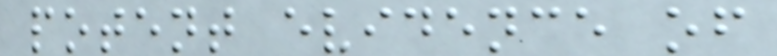potent evidence of
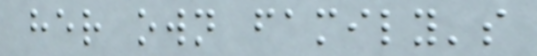her own family's
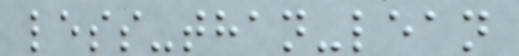less-than-lean
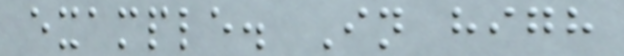example. In high
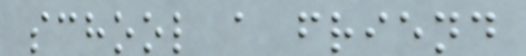school a friend
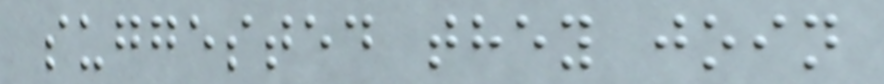suggested they join
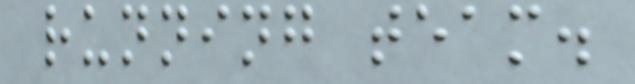running team.
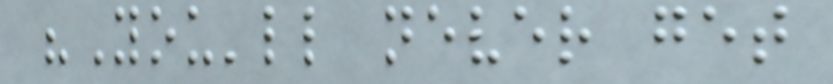"You'll never get
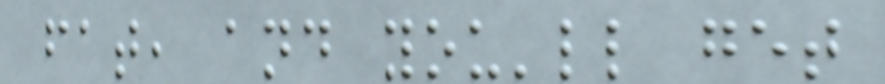fat, and you'll get
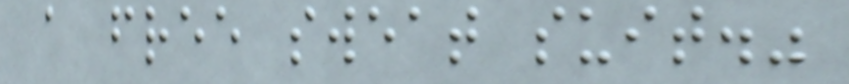a free sweat suit."
